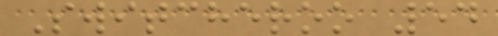Switcheroo 54
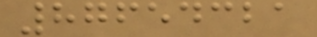87654321
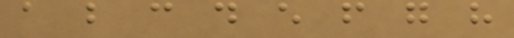a b c d e f g h
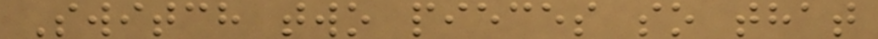Switch two pieces so that
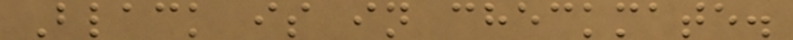Black is in checkmate.
